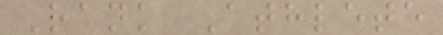Rank Athlete
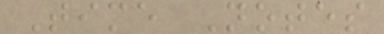Time Notes
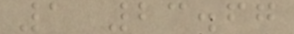1 23.67
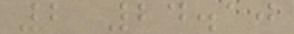2 24.10
